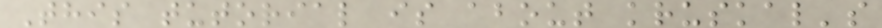This tutorial is about kruskal's
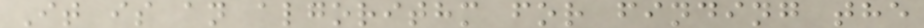It is an algorithm for finding the
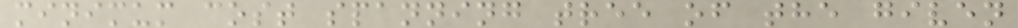minimum cost spanning tree of the given
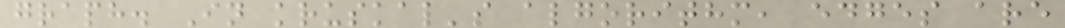graph. In kruskal's algorithm, edges are
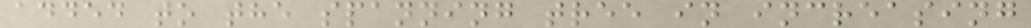added to the spanning tree in increasing
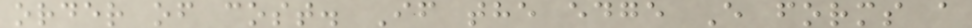order of cost. If the edge E forms a
